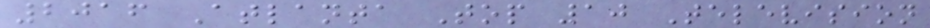2016 Atlanta Top 10 Television
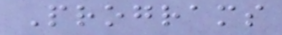Programs
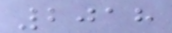2018
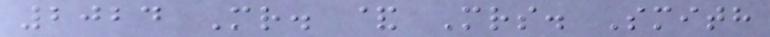2024 Mr. & Mrs. Smith
